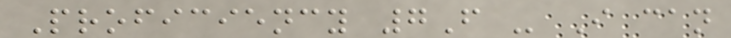Proficiency 7F - I can
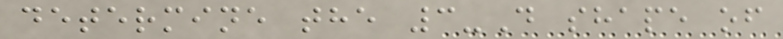determine the 3-D shape of
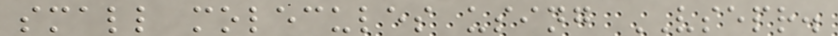small molecules using VSEPR.
